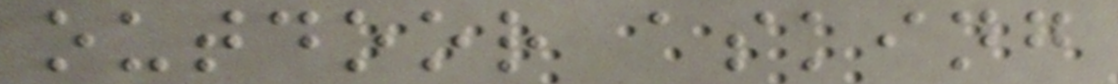outdoor asking
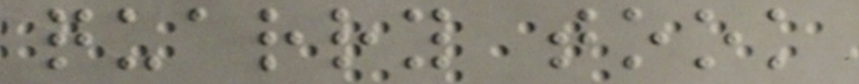quarry took
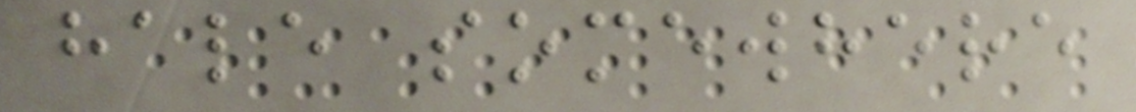hale somewhere
